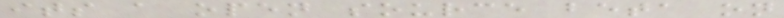its a open source beta on
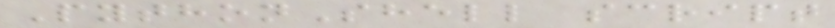PythonShell script
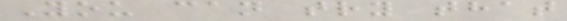You can try that
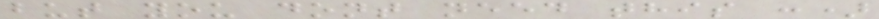but you dont need this :)
